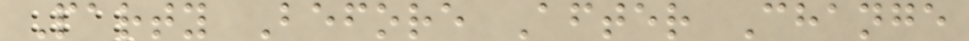Party Before After Change
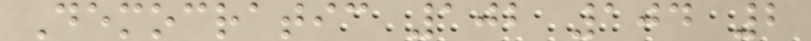Democratic 102 104 2
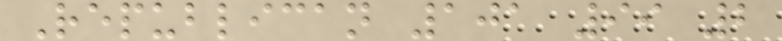Republican 101 99 2
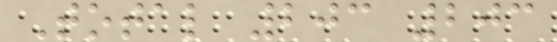Total 203 203
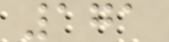171
